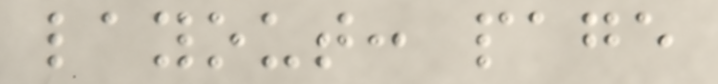layout: page
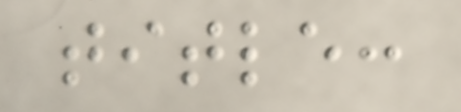title:
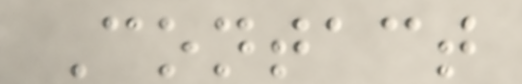Contact
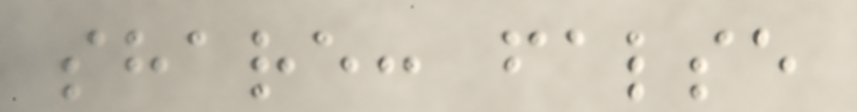share: false
